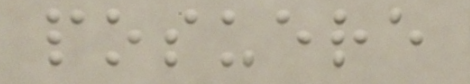posuere
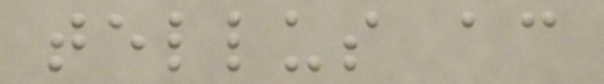tellus ac
